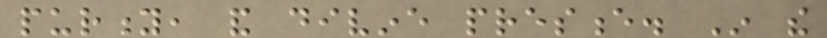purity, and divine presence. In the
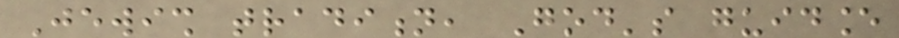Jewish tradition, God's guidance
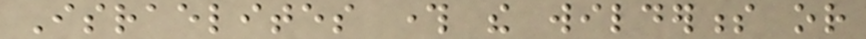Israelites through the wilderness or
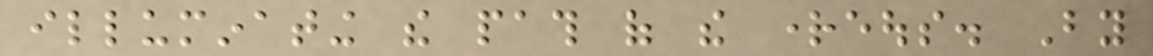illuminating the path of the righteous. By
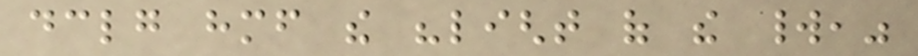declaring himself the "light of the world,"
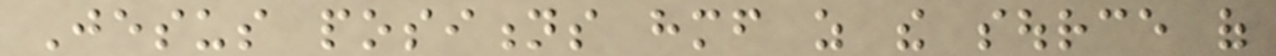Jesus positions himself as the source of
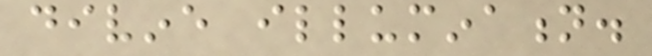divine illumination.
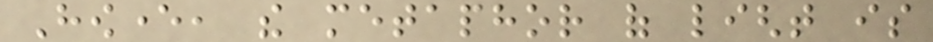However, the metaphor of light is
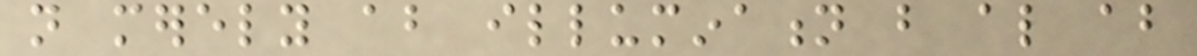not merely about illumination but also about
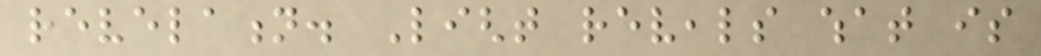revelation. Light reveals what is
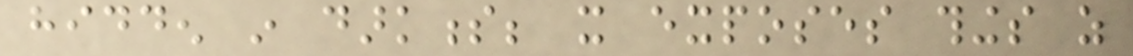hidden in darkness; it exposes things as
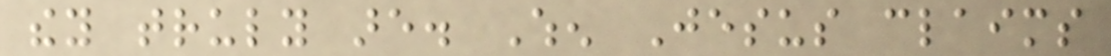they truly are. When Jesus claims
